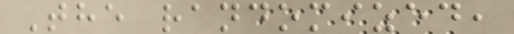The randomized,
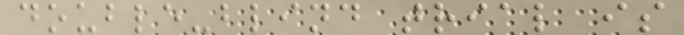double-blind trial is
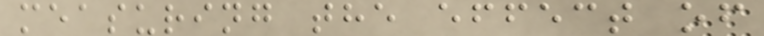measuring the effect of
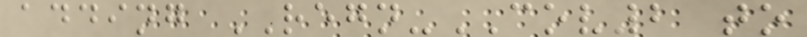adding REGN-COV2 to
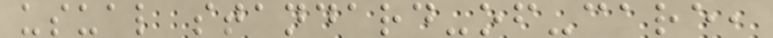usual standard-of-care,
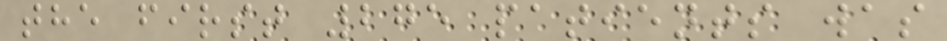the first 275 patients was
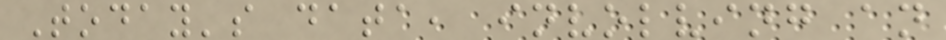Today's data, involving an
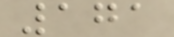171
